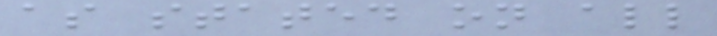as stated on all
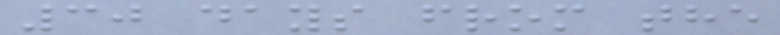30 days from the
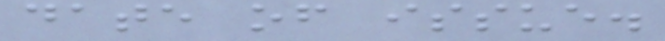date of issue.
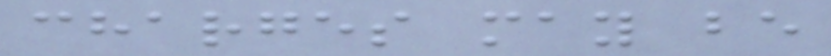charges may be
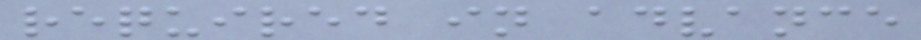required in advance
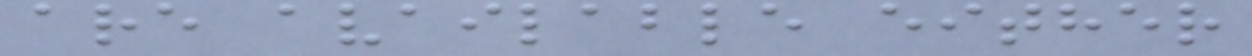are available either
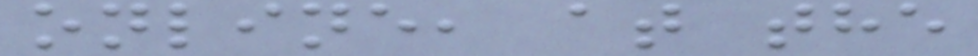online, at the
